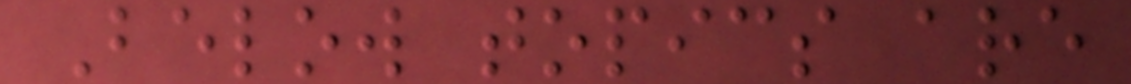Below topics are
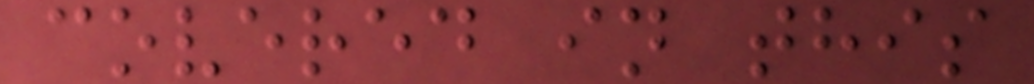covered in this
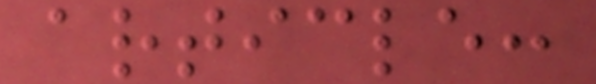article:
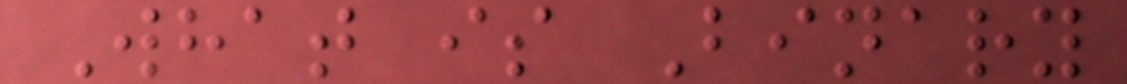What is Binary
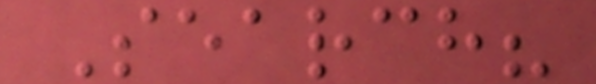Search?
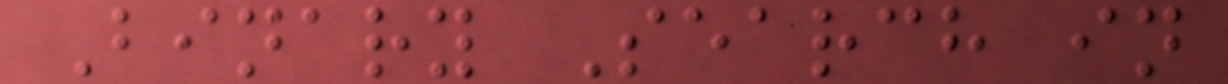Binary Search in
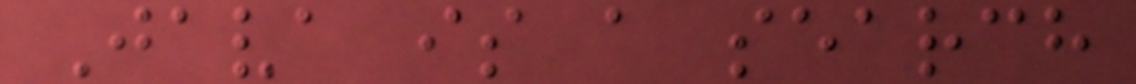Java is a search
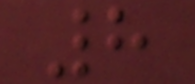8
